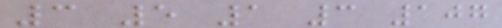3 5 1 3 107
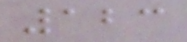123
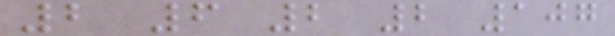2 6 2 2 107
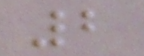2
